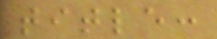title:
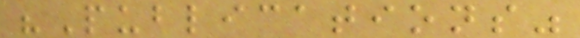"Publications"
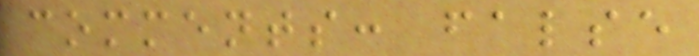comments: false
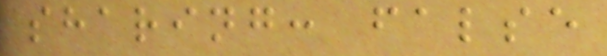sharing: false
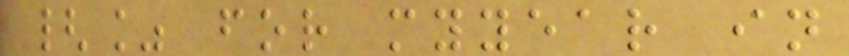{% for myyear in
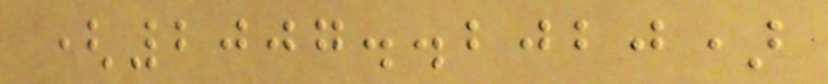(2007..2020)
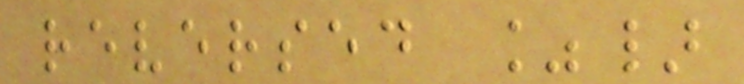reversed %}
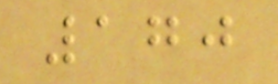170
